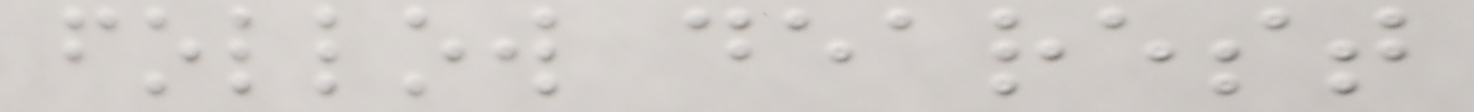follow dearest
